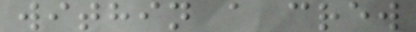within a crew
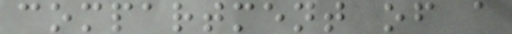compartment of a
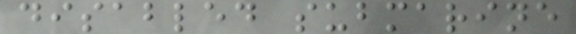disabled submarine
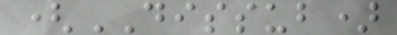(DISSUB)
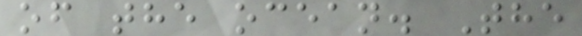of the ocean. The
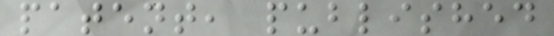patent, published
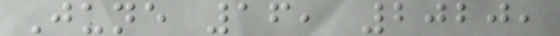June 16, 2020,
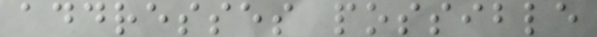addresses possible
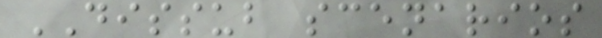DISSUB scenarios
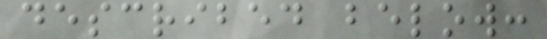described below:
